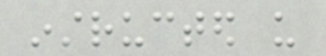instructed us
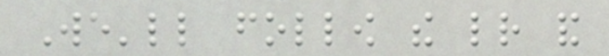We'll follow the letter and
